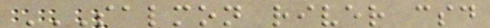SALMON RIVER CSD
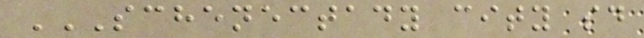SCHENECTADY CITY SD
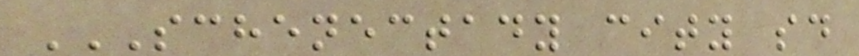SCHENECTADY CITY SD
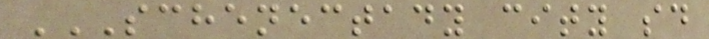SCHENECTADY CITY SD
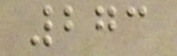273
